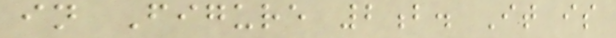in Figure 2b. It is
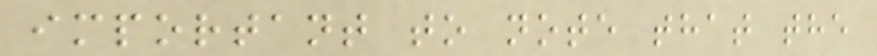important to note that the
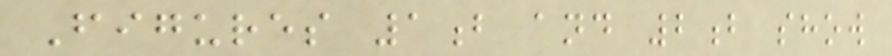Figures 1b and 2b show
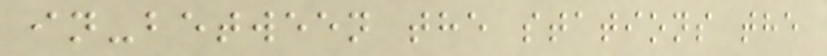in-between the stations the
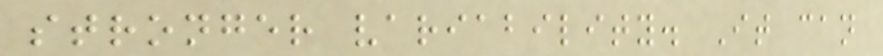stronger variability. It can
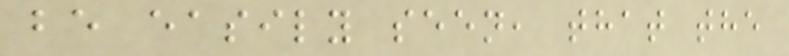be easily seen, that the
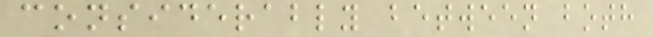considerably between both
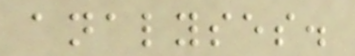analyses.
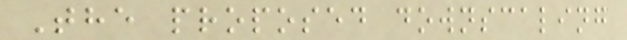The proposed downscaling
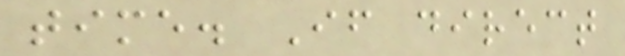time. If direct
